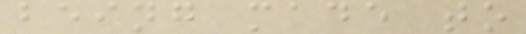being made to
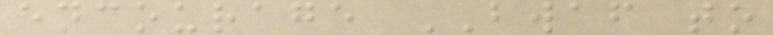encourage BWAF to
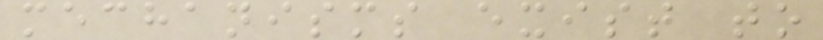mechanisms exist to
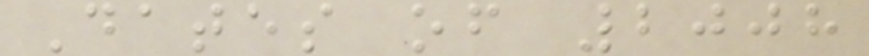Dates of 2008
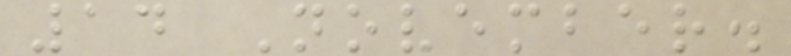14 November.
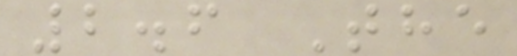2.6 The
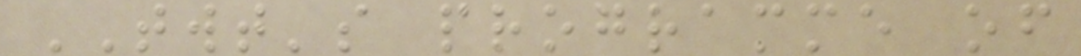TWT's programme of
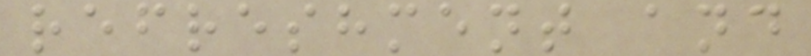refreshment and
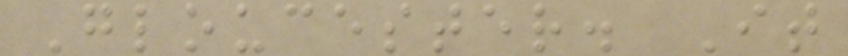Gloucester. It
